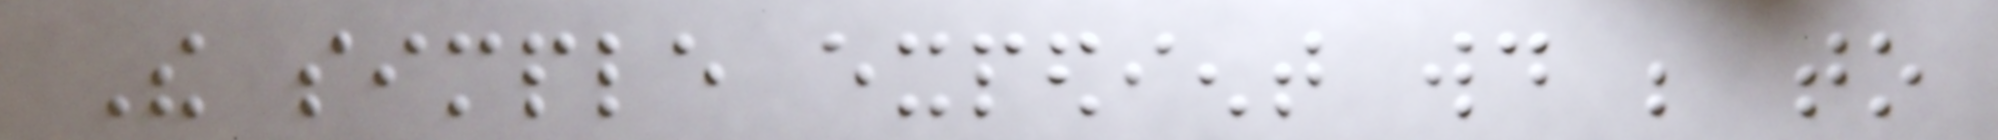The simple expedient would be to
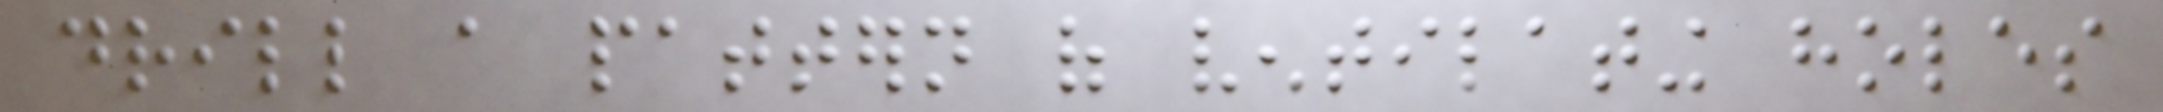drill a pattern of ventilating holes
